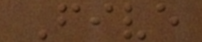Five
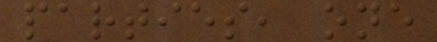parties, one
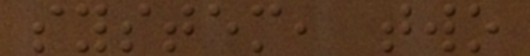system, two
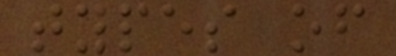types of
